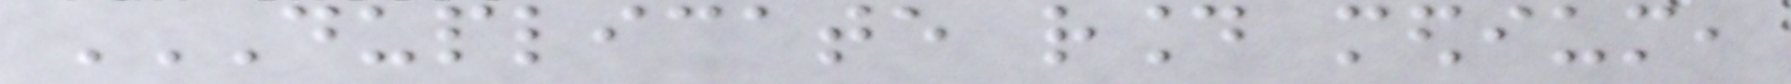DUPLICATE ROUND MEDIUM,
